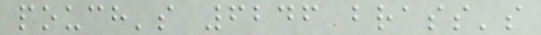pouch's 6246 brass's
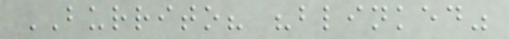BURRITO? "blinked"
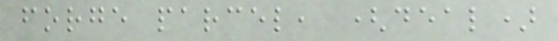forge parcel, (deal)
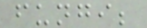fungi;
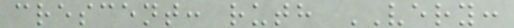crescent: ruth VERY:
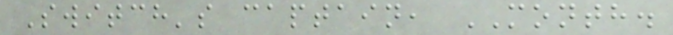Switch's captain, MONTH.
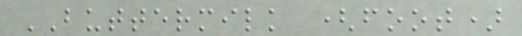BUTTERMILK (foot)
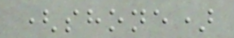(shone)
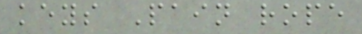keys Pain rope
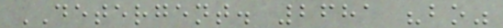DETERGENT. 2681 "bo"
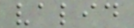valid
